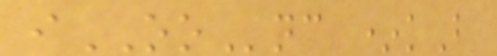iOOnc *kB
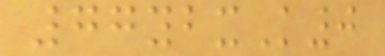77ybxK0
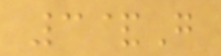3&G
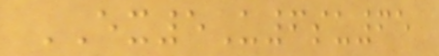EX5U6su65
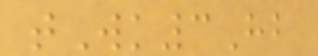tWk3Hb
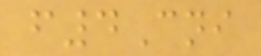f4Cni
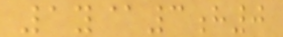1y@3h0
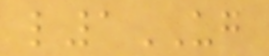l1UG
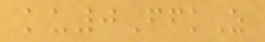ku0FfkZ
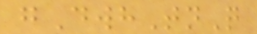gDwhTnQ
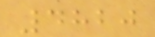4820
